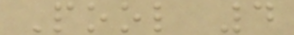Pool 4
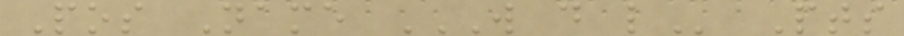Pos Name W D L Pts
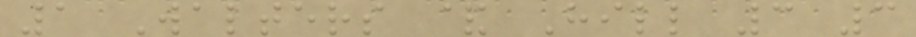1 Walters & Hill 3 3
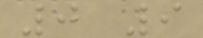0 9
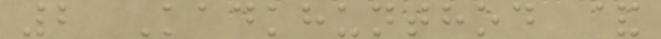2 Kadkhunthod &
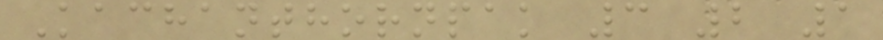Kachanthornpak 3 2 1
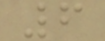6
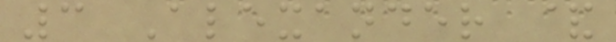3 Alexander &
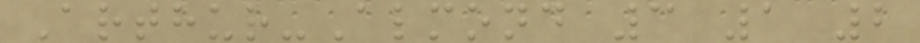Arthur-Almond 3 1 2
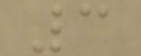3
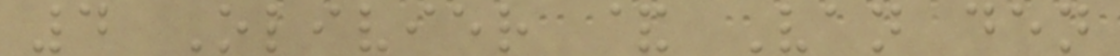4 Olivier & Van den
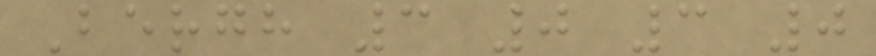Bergh 3 0 3 0
